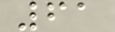61
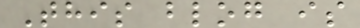This blog is
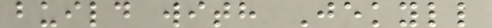build with Jekyll
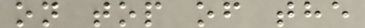on top of the
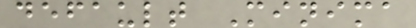default Minima
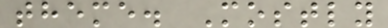theme. Mostly
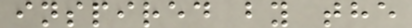inspired by the
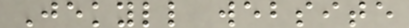Jekyll website
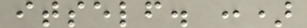itself. :)
